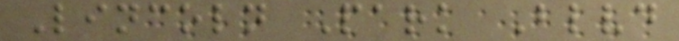Lincoln Park Blvd
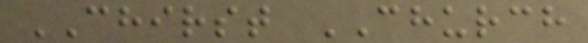CHIRST CHURCH
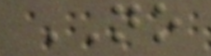NO
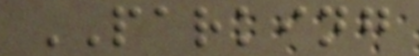PARKING
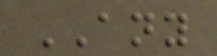ANY
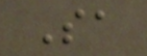Sa
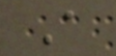A
